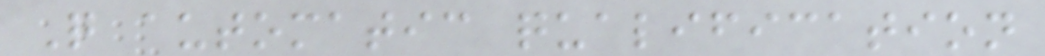Q automatic qualification
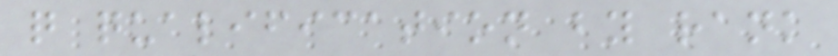q qualification by rank
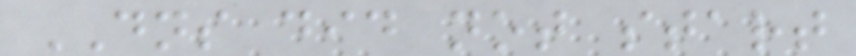DNS did not start
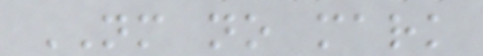NM no mark
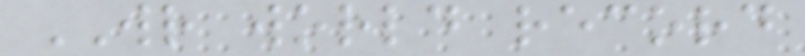WR world record
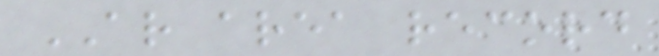AR area record
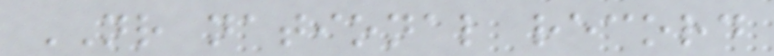NR national record
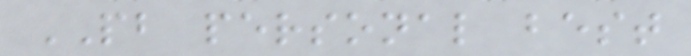PB personal best
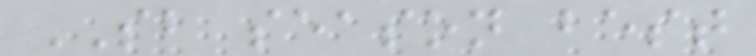SB season best
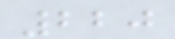220
